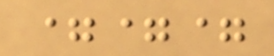===
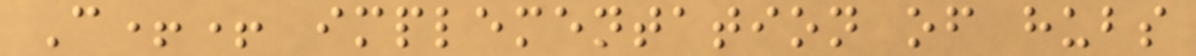C++ implementation of hubs
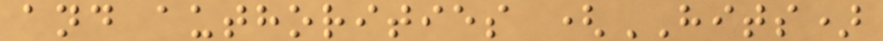and authorities (HITS)
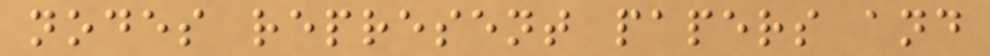nodes represent papers and
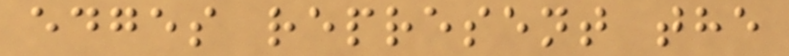edges represent the
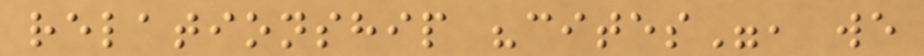relationship "cites", we
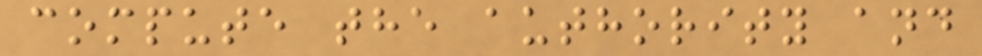compute the authority and
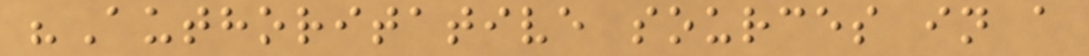"Authoritative sources in a
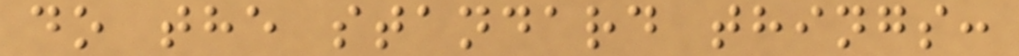do the standard things:
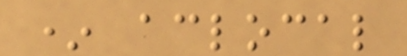* aclocal
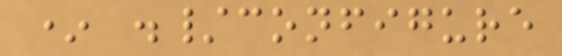* ./configure
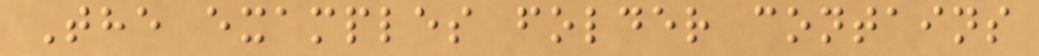The examples folder contains
